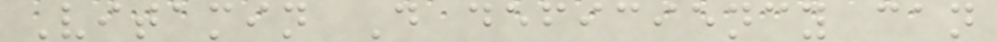Vitamin D deficiency can
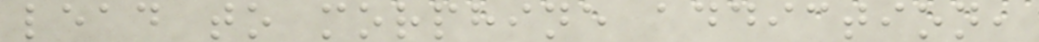lead to morphine addiction,
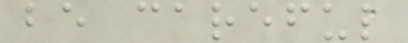be careful
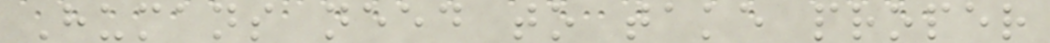Humans need to take proper
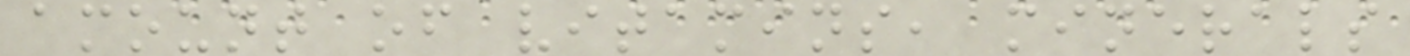amount of vitamins, minerals
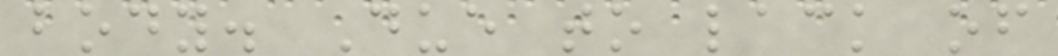body. Due to lack of
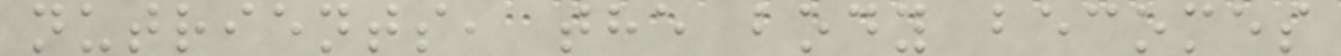nutrients, the body becomes
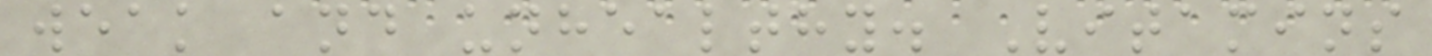weak and unhealthy. Vitamins
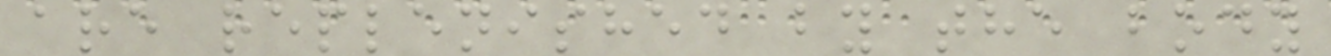are replenished by the body
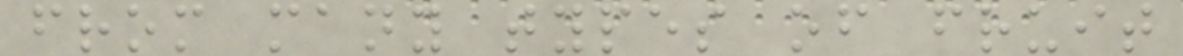from many types of fruit
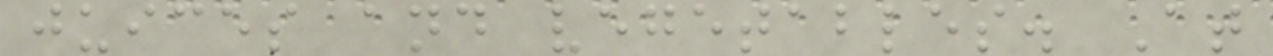juices and vegetables. At
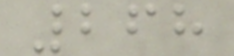268
